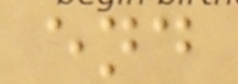end
